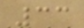33
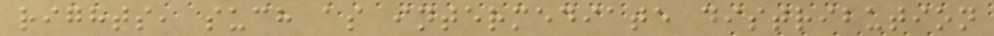rights, such as intermediate distribution
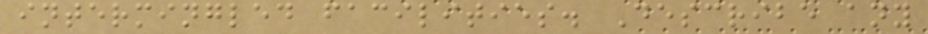intermingled facilities. Describe any
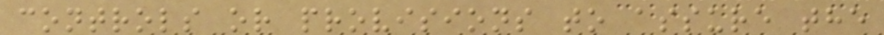controls or provisions to assure the
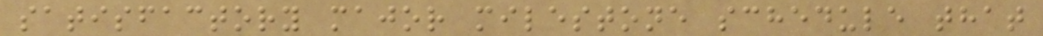satisfactory major milestone schedule that
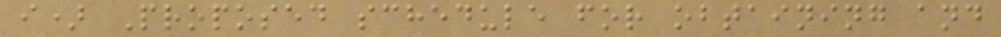i) Proposed schedule for obtaining and
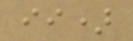ii)
